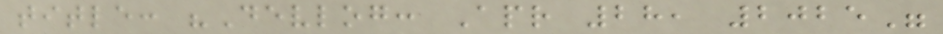title: "Devlog: Apr 28, 2025"
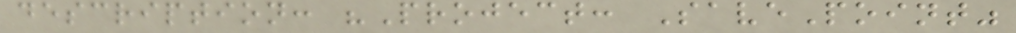description: "Project: SavePoint"
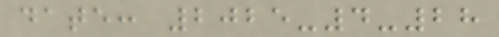date: 2025-4-28
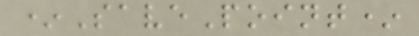*SavePoint*
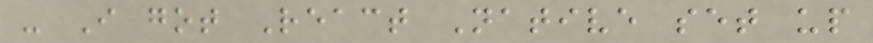- I got React Native set up
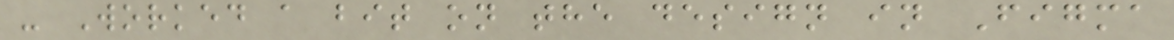- Worked a bit on the design in Figma
